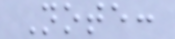Note:
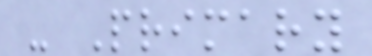- Primary
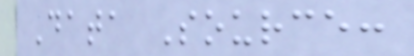Data Source:
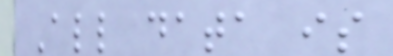All data is
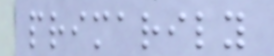primarily
